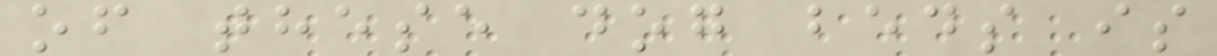of these dog beds is
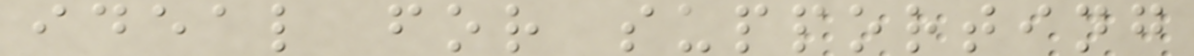ideal for supporting
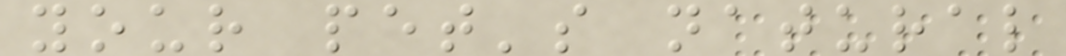your pet's natural
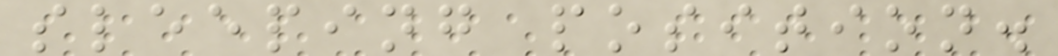sleeping position.
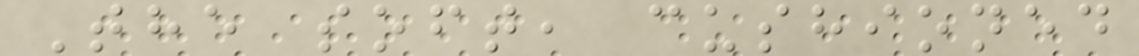The soft, cushioned
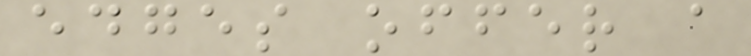edges offer a
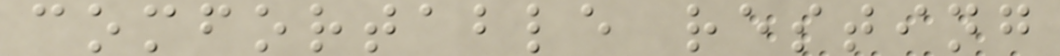comfortable resting
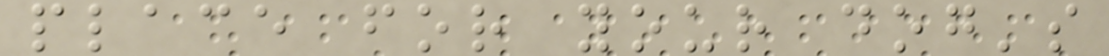place for your dog's
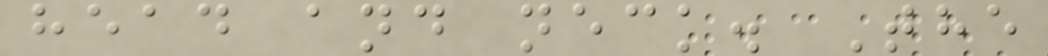head and neck. The
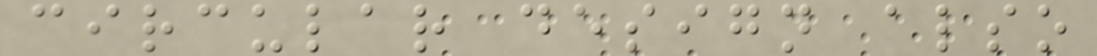circular design also
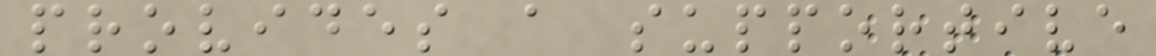provides a supportive
